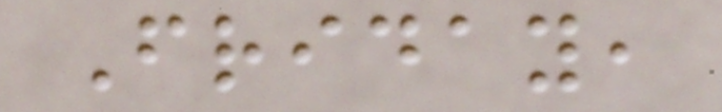Friday,
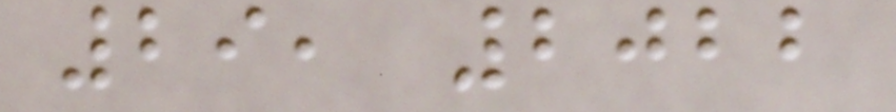29, 2022
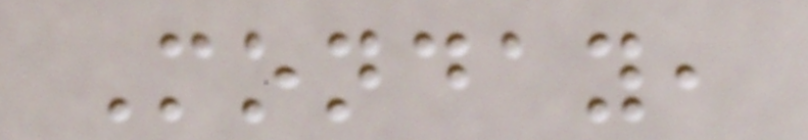Monday,
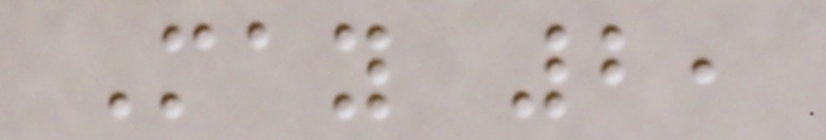May 2,
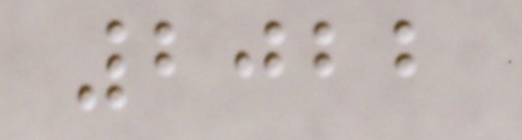2022
